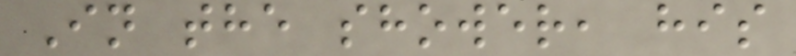In the shower, his
